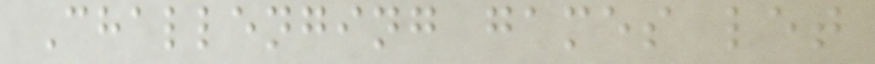Challenging games let
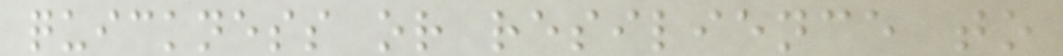quickness or resilience to
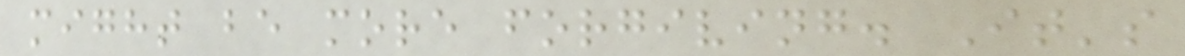might be more forgiving. It's
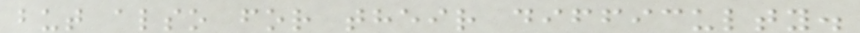but also for their difficulty.
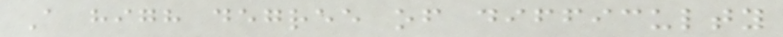A high degree of difficulty
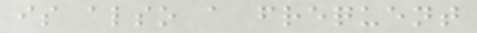is also a frequent
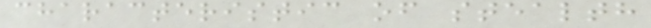characteristic of stealth
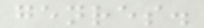genres.
